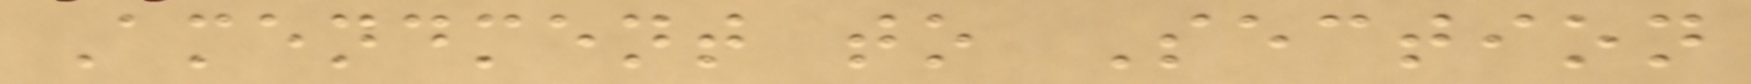Amendment to Section
